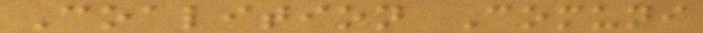Coalition Comuni
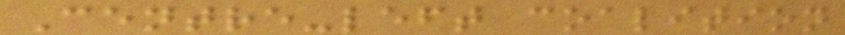Centre-left coalition
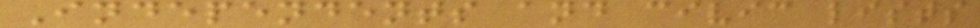Independents and civic lists
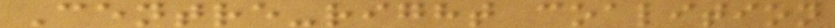Centre-right coalition
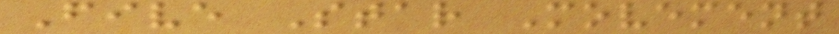Five Star Movement
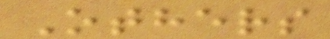Others
